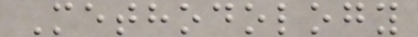Methodology
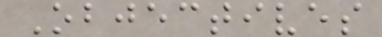Objectives
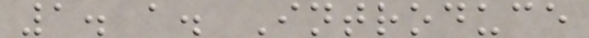1. a. Introduce
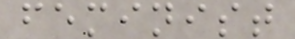feminist
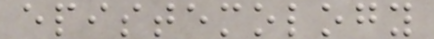epistemology
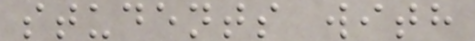students with
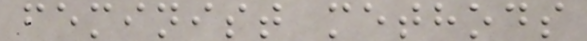feminist methods
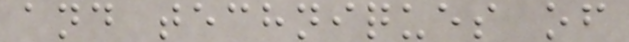and techniques of
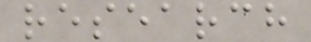research
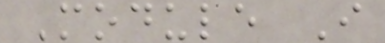Module I
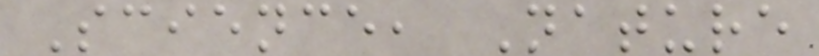Science, Nature
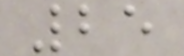25
